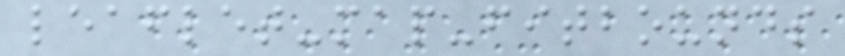leaflet-map-fitbounds
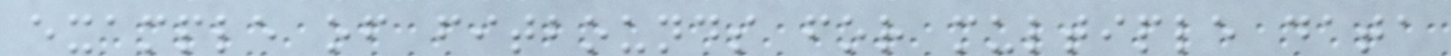example of fitbounds for multiple data
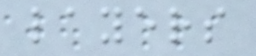layers
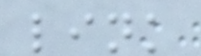link
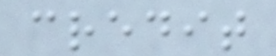credit
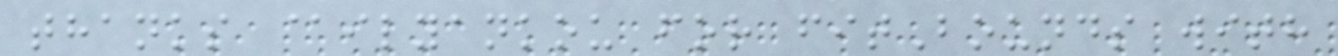thanks @ilyankou for fitBounds with
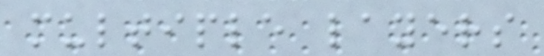multiple layers
